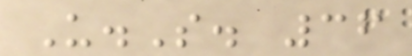U.S. 36
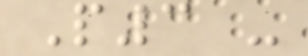P3 -
